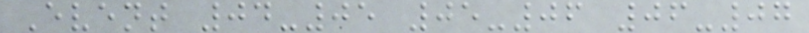Event 04-05 05-06 06-07
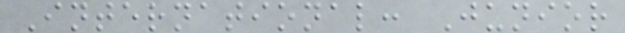International: Junior
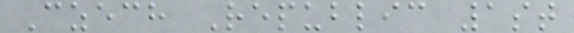Czech Republic 1st
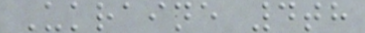Ukraine 4th
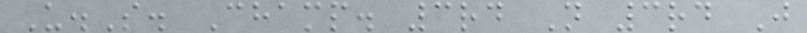U.S. Champ. 3rd N 3rd J
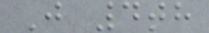J 4th
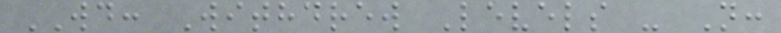WD: Withdrew Levels - N:
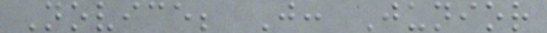Novice; J: Junior
